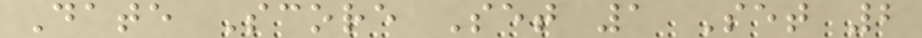Date Score Set 1 Set 2
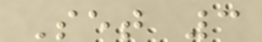Set 3
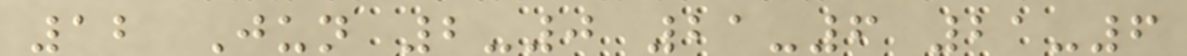12 Jun 2-0 21-6 21-6
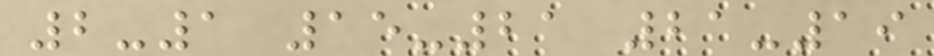2-1 15-21 21-19
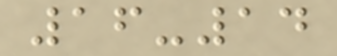16-14
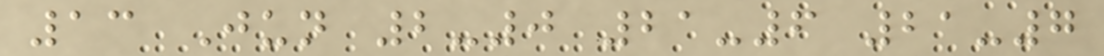13 Jun 2-0 21-6 21-7
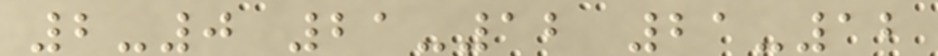2-0 21-12 21-12
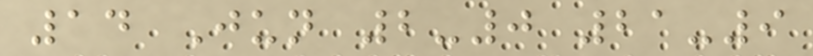14 Jun 2-0 21-9
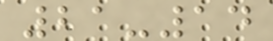21-14
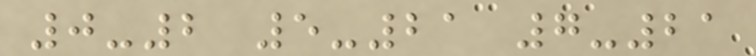0-2 5-21 7-21
